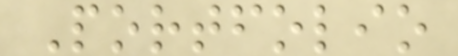Portfolio
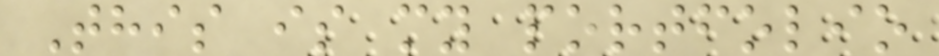This is my portfolio
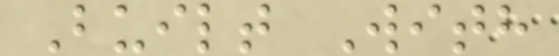Built With
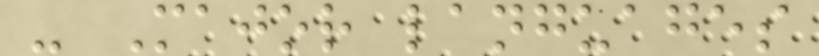- Major languages
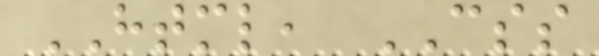HTML, CSS
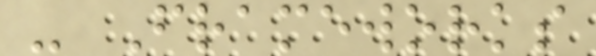- Frameworks
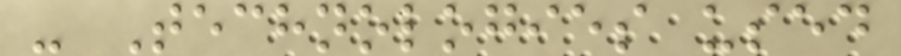- Technologies used
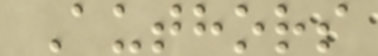Authors
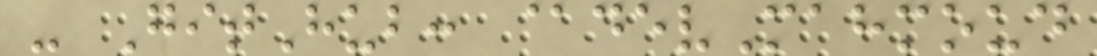- GitHub: @devMahmoud
